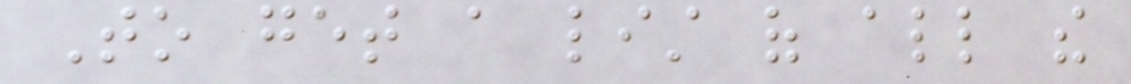To get a list of all the
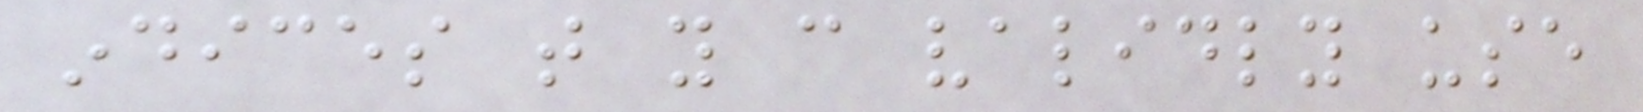indices that you can validly use
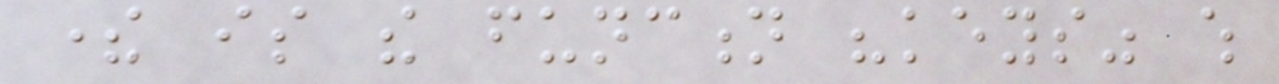there is the function "keys" which
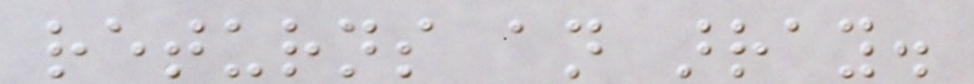returns an array.
